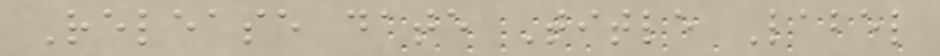Release date Title Label
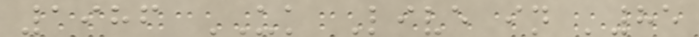1986 UK Live in '85
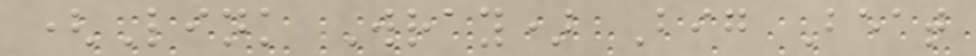(Link Wray) Big Beat
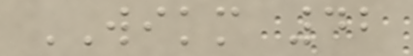WIKM 42
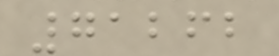71262
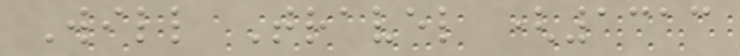Will Travel (1313
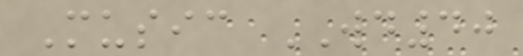Music WD40
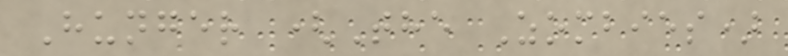Hunger (The Zombies)
